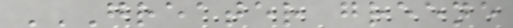GREATER GREENE
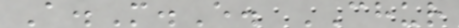A.M.E. CHUR
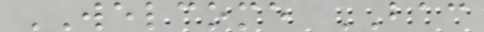WELCOME BAC
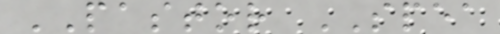PASTOR SPEA
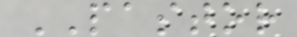PASTOR
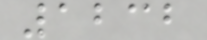1232
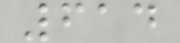614
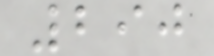290
